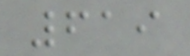619
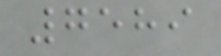7589
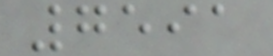7591
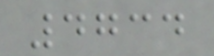4734
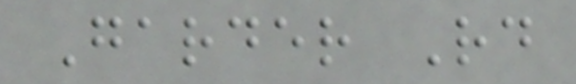Garder Rd
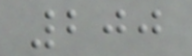200
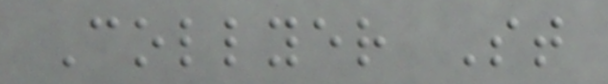Collyer St
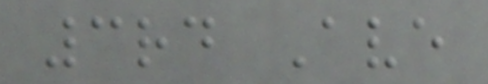3rd Ave
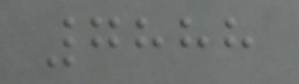7888
